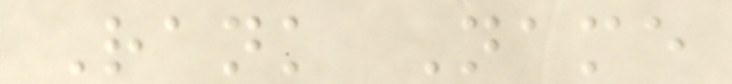Rank Name
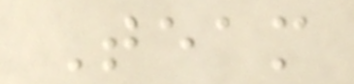Team
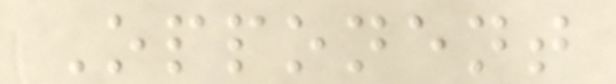Opponent
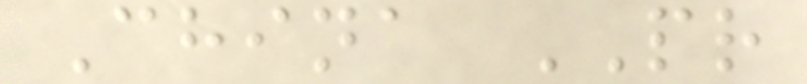China PR
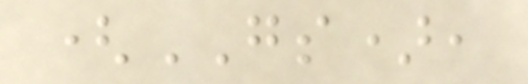(GS),
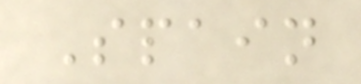Spain
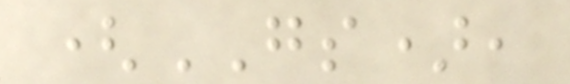(GS),
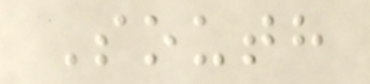South
